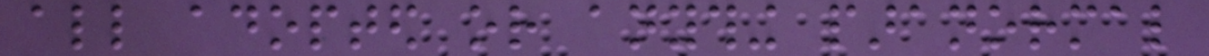all adopted or anything paranormal
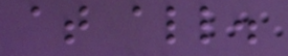at all.
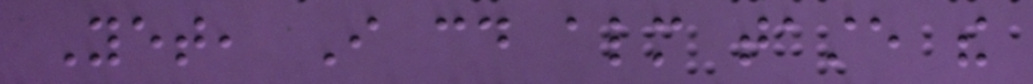Yet, I could almost taste the
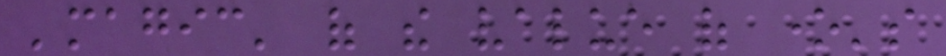'magic' of the value of one's
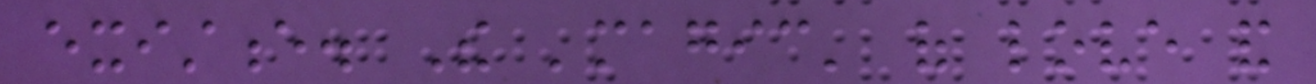existence. The 'magic' of love and
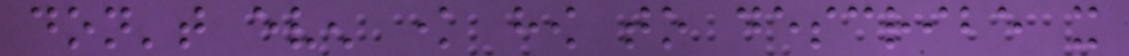don't even know how to describe it
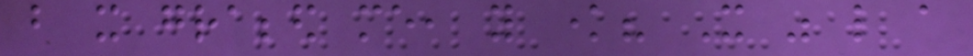but it grabbed me, you know? It was like a
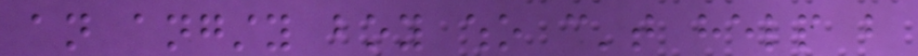an angsty boy who can't help but
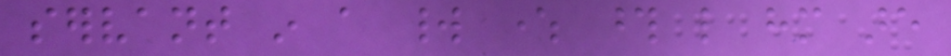servant in a world where those like him are
